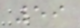59
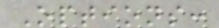Options:
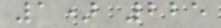1) 225
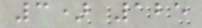3) 125
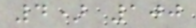4) 100
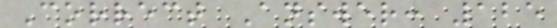Correct Answer: 125
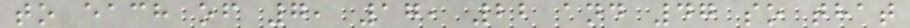to each of 7, 17, 22 and 47 so that
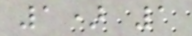1) 1
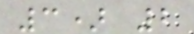3) 2
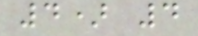4) 4
